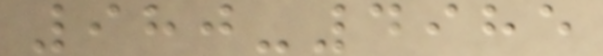980-4985
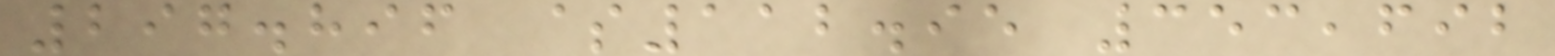297.896 $112.95 353,692
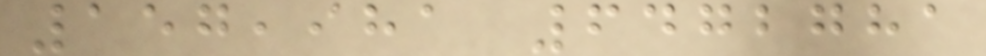157,981 6472781
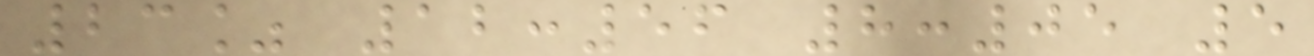23% 12:56 8:05 5
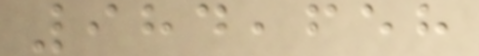984,658
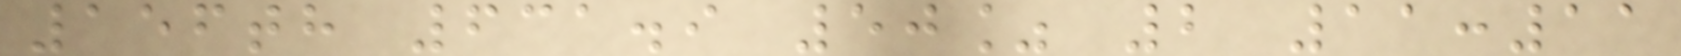156th 631.9 50% 2 11:11
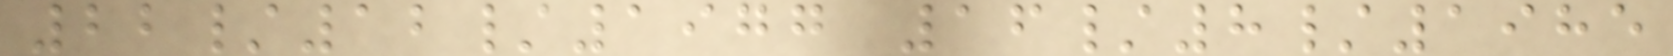22/12/1977 16/8/1985
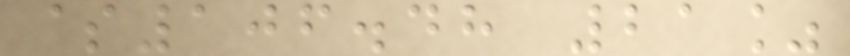$106.48 21%
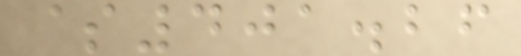$401.26
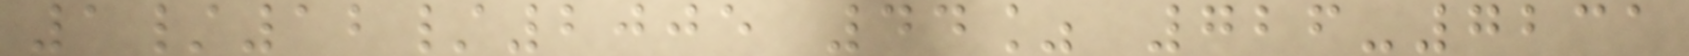1/12/2005 44% 726-7231
